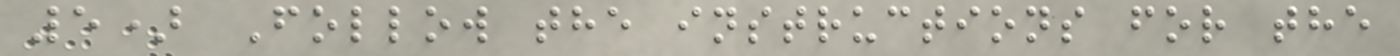5) Follow the instructions for the
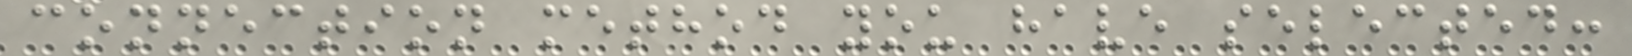connection method you have selected:
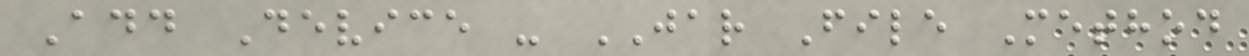Add Device - JAR File Method
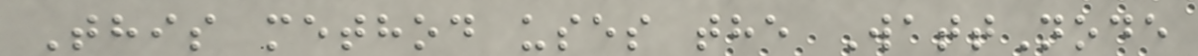This method uses the WattNode
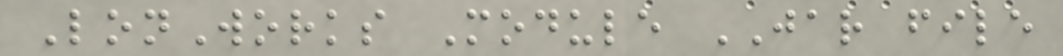LonWorks Module JAR file
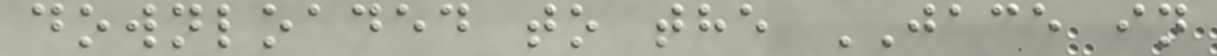downloaded to the JACE in
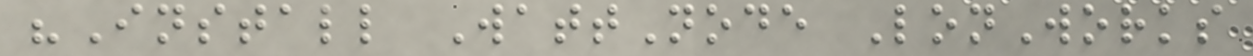"Install WattNode LonWorks
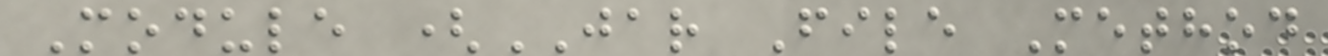Module (JAR File Method
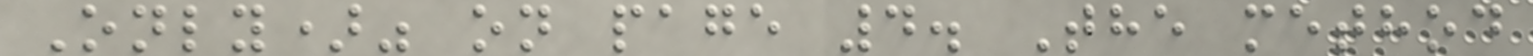Only)" on page 4. The method
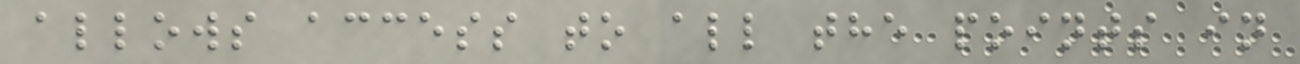allows access to all the points in
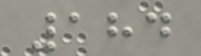184
